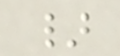}
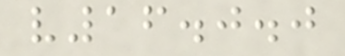v16.0.0
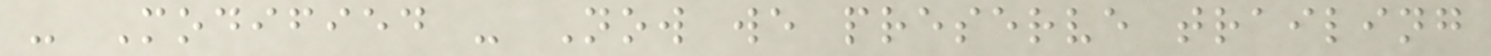- Modified - Now we preserve trailing
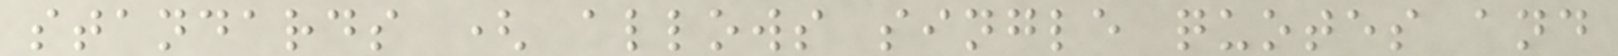standards ( allows single quotes and
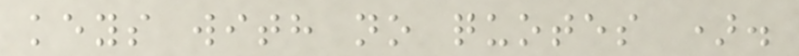keys with no quotes ).
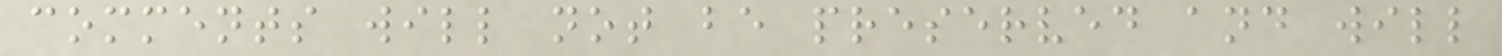comments will not be preserved and will
